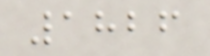1826
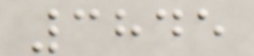3845
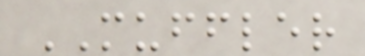MUFFLER
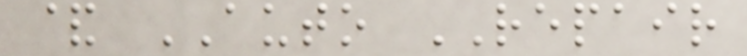& AUTO REPAIR
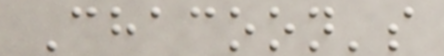Chacoon's
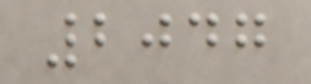2047
